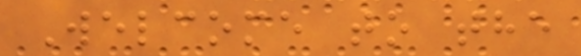Welcome to the
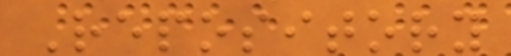Repository
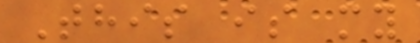This is my
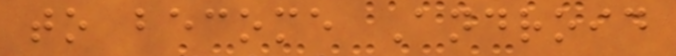to become Android
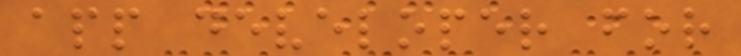app developer for
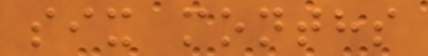six months
